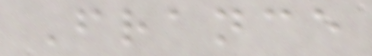France
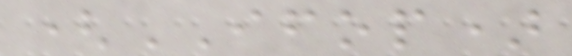(IFOP)
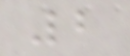2
